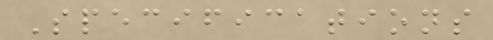Specifications
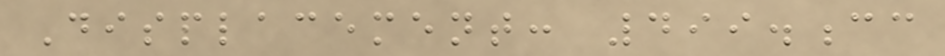Displacement: 499.cc
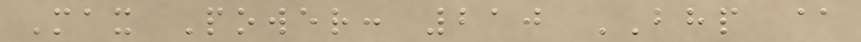Max Power: 210 BHP @
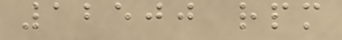12500 rpm
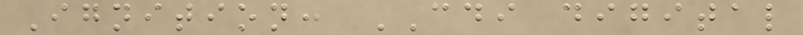Ignition: CDI digital
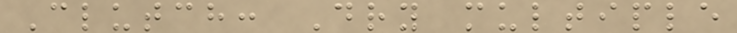Clutch: Dry multiple
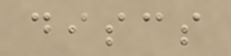discs
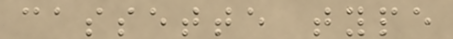cassette type
